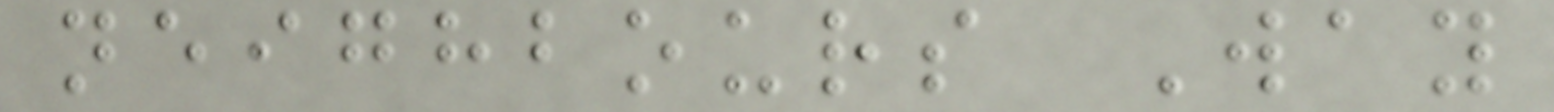neighbours Way
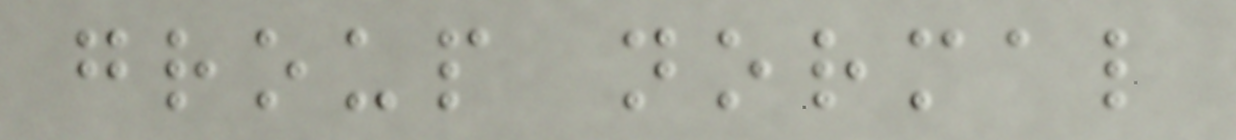group normal
